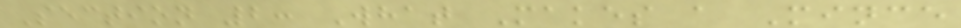Section 2: What Makes a Mince
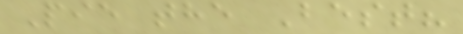Pie the Best?
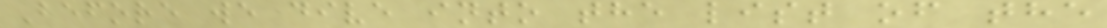Before we dive into the list of the
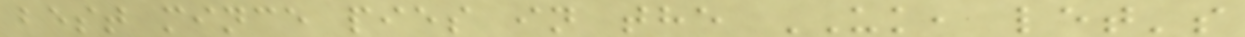best mince pies in the UK, let's
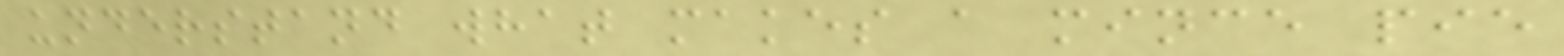understand what makes a mince pie
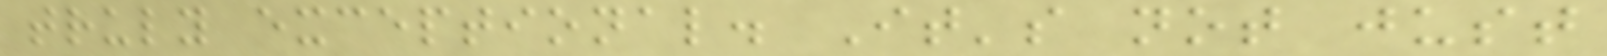truly exceptional. It's not just
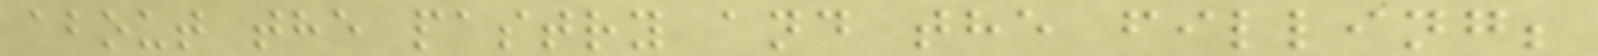about the pastry and the filling;
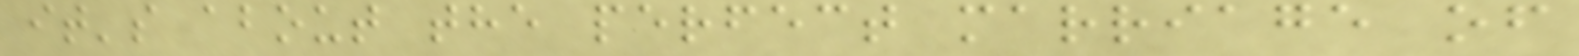it's about the perfect marriage of
